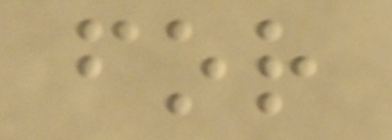for
